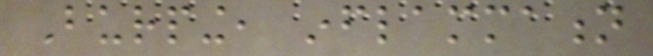Burping, inflammation
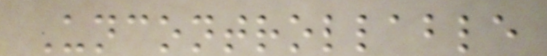Uncontrollable
